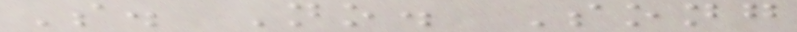S. No. Song
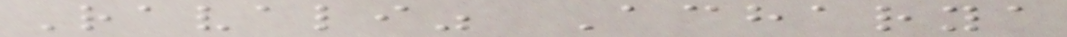Ravali" Acharya
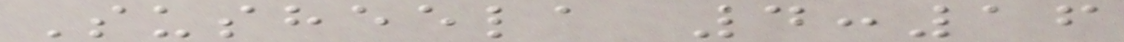Susheela 4:16
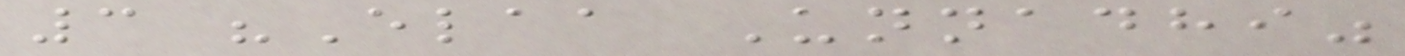3 "Elaa Unnadhi"
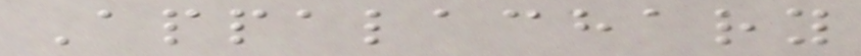Appalachary
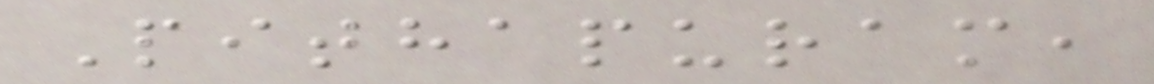Pithapuram,
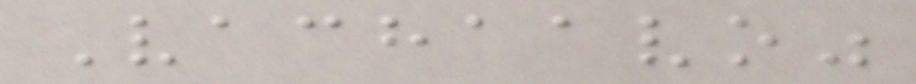Vachaavo"
